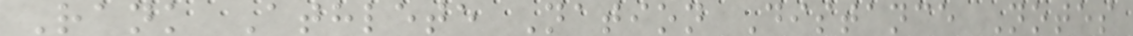Rank Athlete Nation Distance Notes
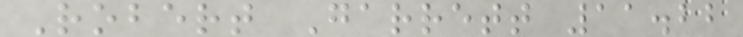Robert Garrett 11.22
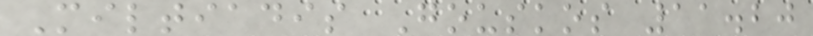Miltiadis Gouskos 11.20
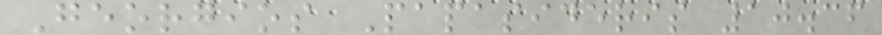Georgios Papasideris 10.36
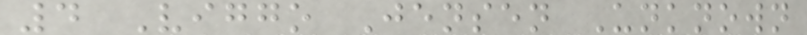4 Viggo Jensen Unknown
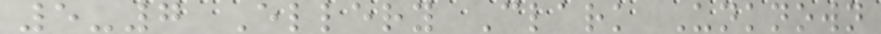5-7 Ellery Clark Unknown
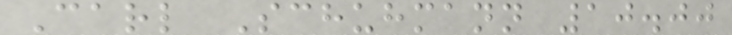Carl Schuhmann 10.00
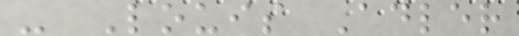- Louis Adler
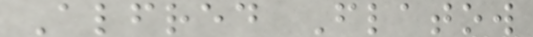Alfred Flatow
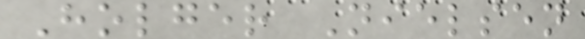Holger Nielsen
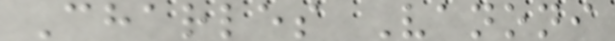Charles Vanoni
